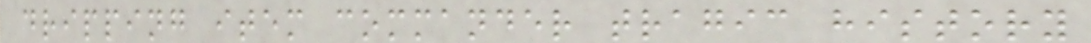dripping item commander tragic history
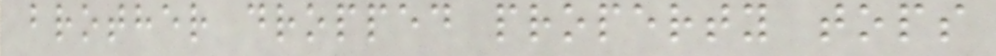brother dropped property tops
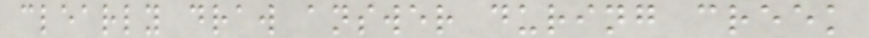clearly draw answer during creek
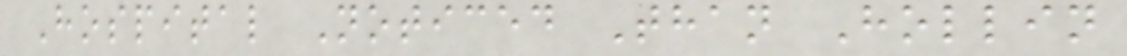Hospital Noticed Than Hollin
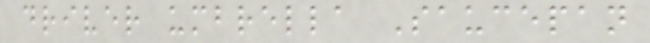driver umbrella Saucepan
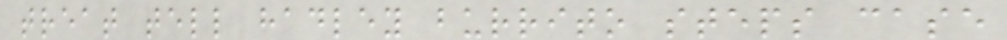treat tell hadley burrito steps case
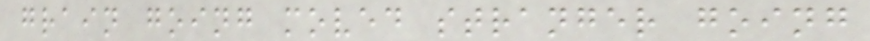grain going moved stranger going
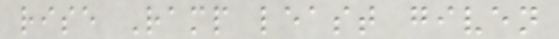rise Ramp least given
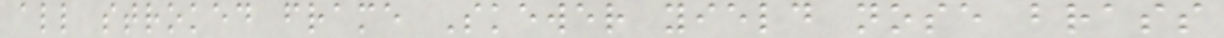all stroked frame Skewer yield nose brass
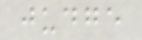judge
